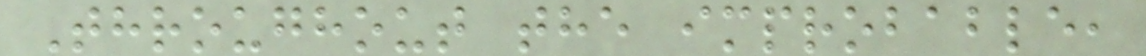Throughout the improbable,
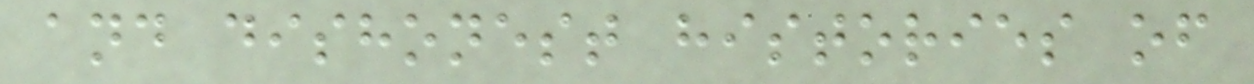and dishonest histories of
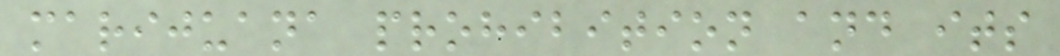marijuana prohibition and its
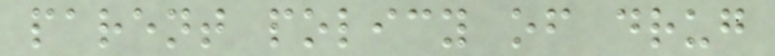parent policy of drug
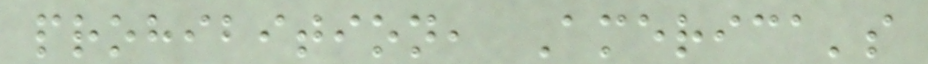prohibition, America's
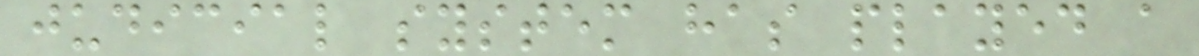judicial system has played a
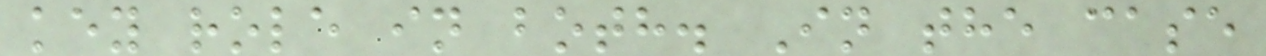key role in both. In the case
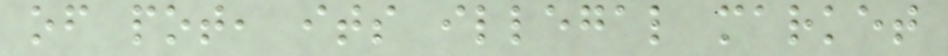of pot, its illegal market
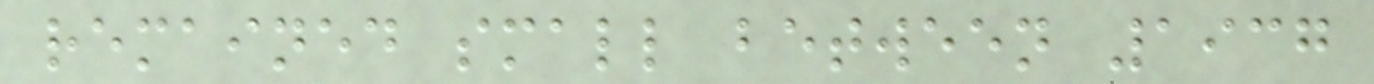remained small between 1937
